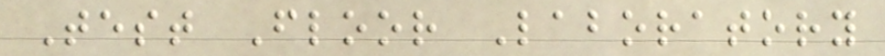Test Floor Laboratory
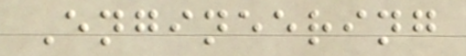Engineering
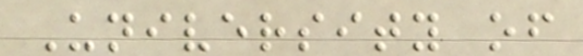University of
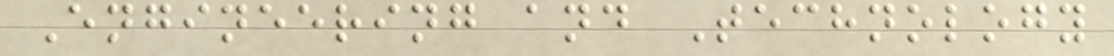Engineering and Technology
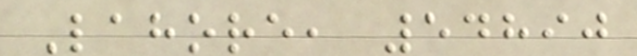Lahore, 54890
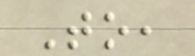To,
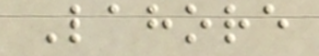Lahore
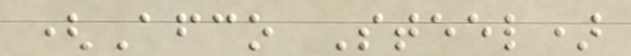(Afco Steel)
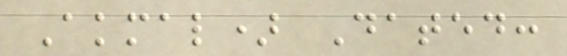Akmal) Dated:
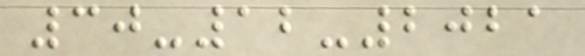30-12-2021
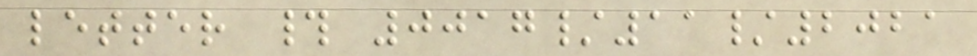letter # 0017/11/2021
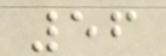56
